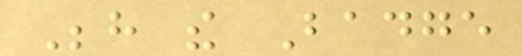Behind the Badge
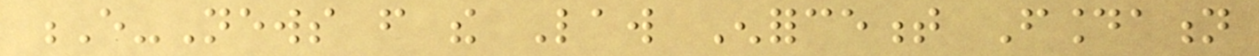E-News from the Law Enforcement Foundation
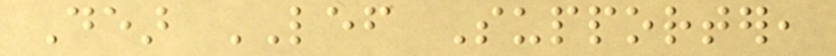Dear LEF Supporter,
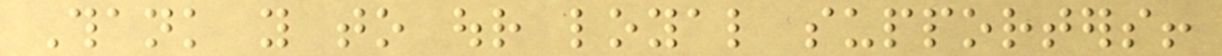Thank you to our loyal supporters!
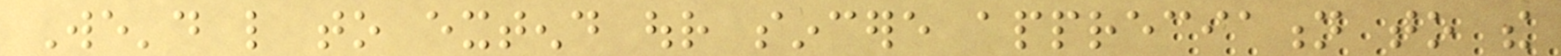We'd like to extend our sincere appreciation to the
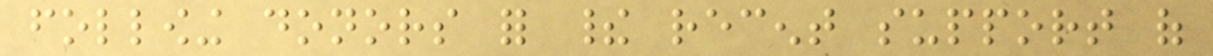following donors for their recent support of
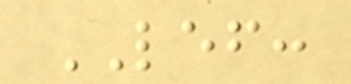LEF:
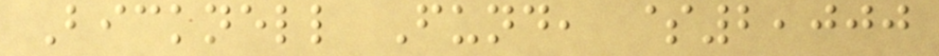Bicknell Fund, $2,000
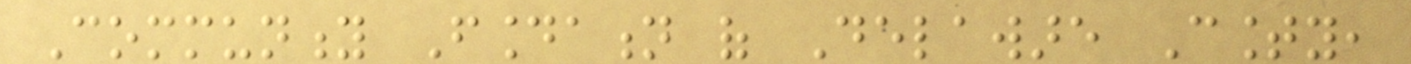Community Foundation of Delaware County,
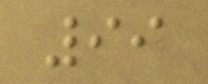99
